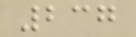237
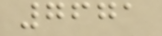7671
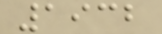1932
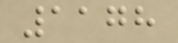1178
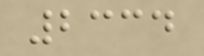2334
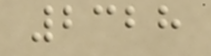2328
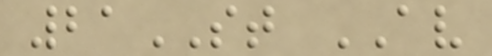21ST AV
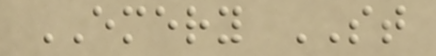EMERY ST
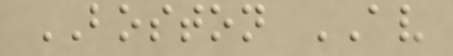BOSTON AV
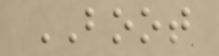BOOT
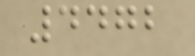4472
